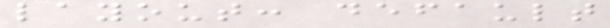layout: default
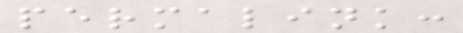permalink:
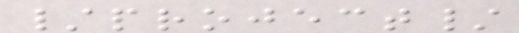/project/
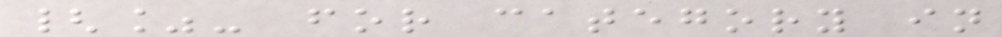{%- for category in
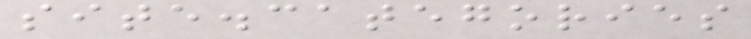site.categories
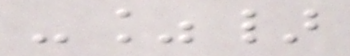-%}
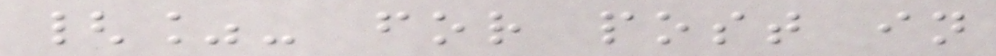{%- for post in
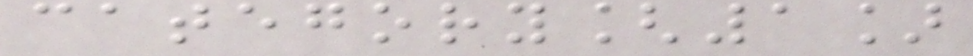category[1]
